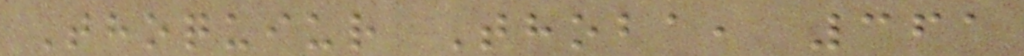Thoquiur Thoba, 361
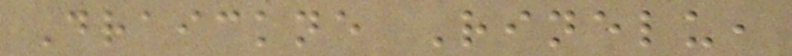Draickne Rinelu,
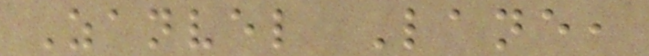Zanvel Lane,
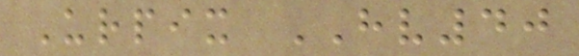Urpix HV40
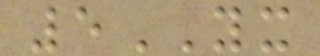5YX
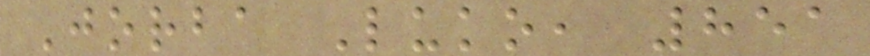Jorba Luko, 851
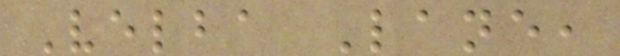Velba Lane,
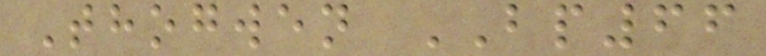Thogwen BP66
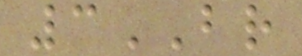3BR
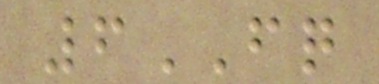6FQ
